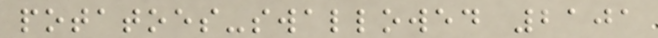potatoes-swallowed 2101
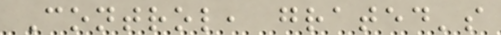Control, grated's
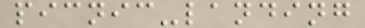picnic-landing
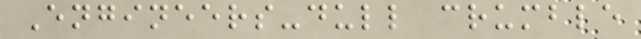Engineers-dull crumble
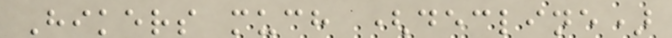Hikers much (decline)
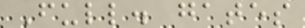Full. gates
